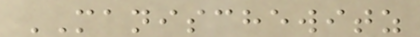MANISCHEWITZ
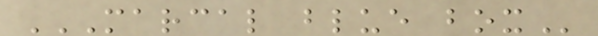MARCAL BLUE BOX
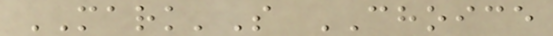MARK'S CHOICE
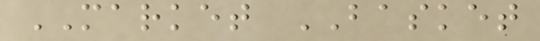MARKET BASKET
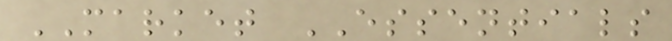MARKET ESSENTIALS
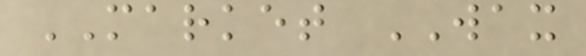MARKET WAX
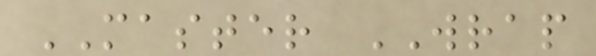MASTER WRAP
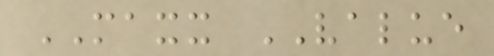MAXX VALUE
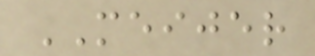MEIJER
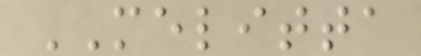MELITTA
